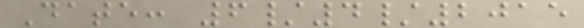Date: 6/4/2015
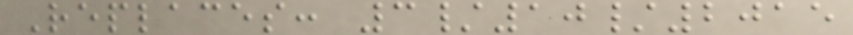Replaces: 3/10/2015
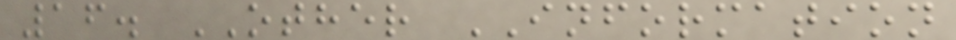16. OTHER INFORMATION
